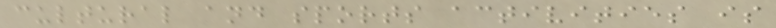cultural and sports activities is
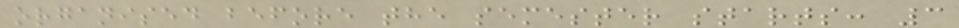organised before the semester starts: 3
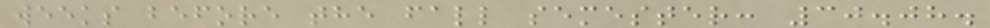weeks before the fall semester: 30.08.
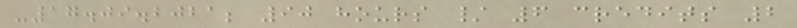-17.09.2021; 90 hours / 6 credits 2
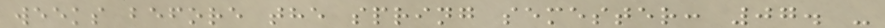weeks before the spring semester: 07. -
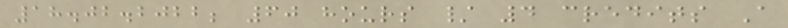18.02.2022; 60 hours / 4 credits A
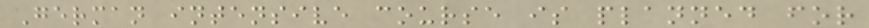German intensive course is planned for
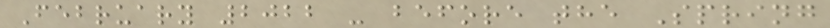February 2022 - before the Spring
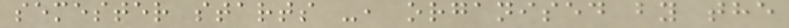semester starts -, organised by the
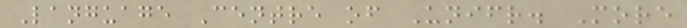Language Centre of Unifr. More
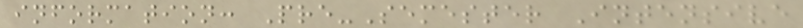information: Pre-Semester Intensive
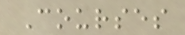Courses
